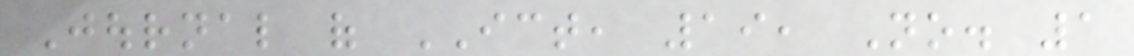Journal of ICT, 19, No. 1
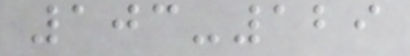103-129
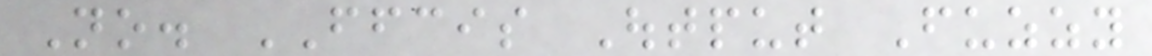No. FFCIS Output Fuzzy
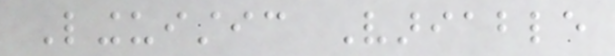Linguistic Variable
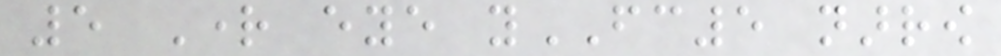5 Right eye yFC5 narrow
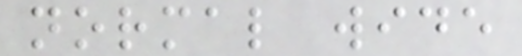normal wide
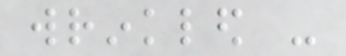wrinkled -
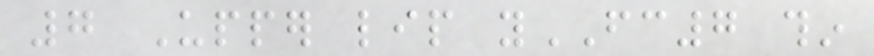7 Upper lip yFC7 thin
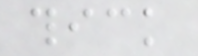thick
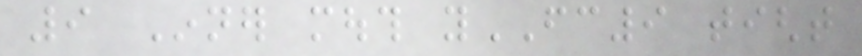9 Inner mouth yFC9 tight
